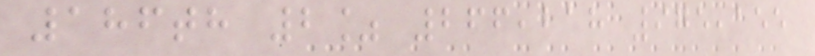186th 2% 266,218 975,155
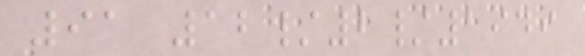91 12/2/1949
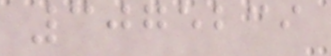3075239
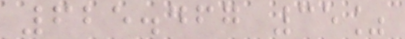625.467 35%
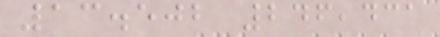13.502 246,431
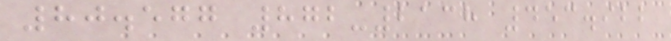80.577 872-2138 453.922
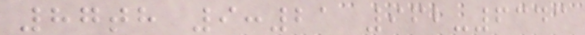87th 9:21 962-6343
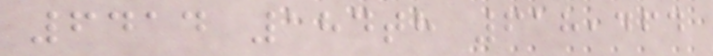6414 184th 618,464
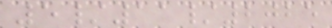5/11/2025
